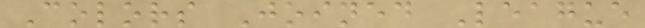Colors Joined League
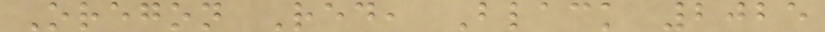Oregon Red, Black 2025
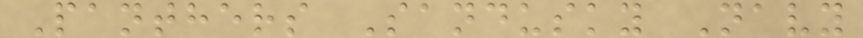Panthers Sandusky Navy
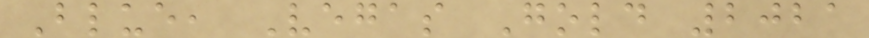Blue, Vegas Gold 2021
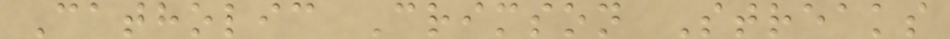Catholic Crimson Streaks
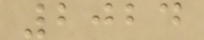2024
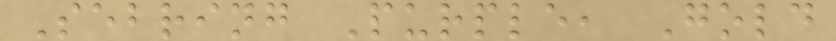Sebring Purple, Gold
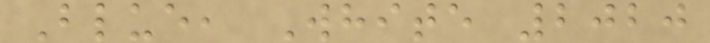Blue, White 2020
